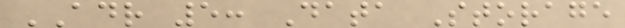ADR 5: Data Storage
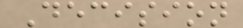Decision
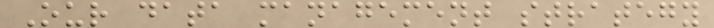Our data management strategy
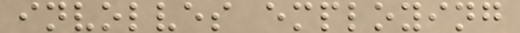involves employing
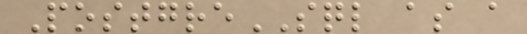PostgreSQL as a
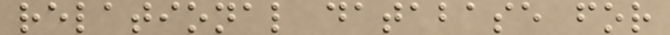relational database for
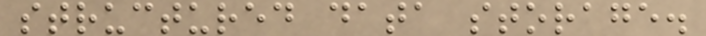structured data storage.
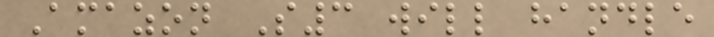Amazon S3 will handle
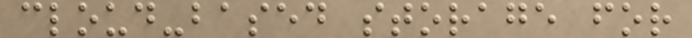cloud-based storage for
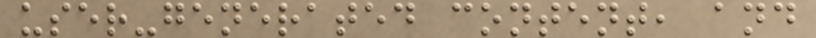user-generated content, and
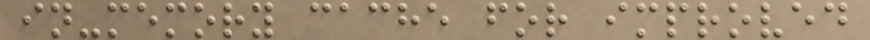in-memory cache for improved
